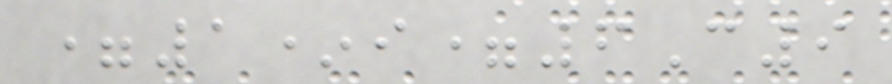=1*i=6C9
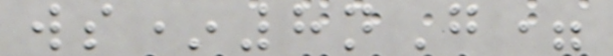ws*8nG=
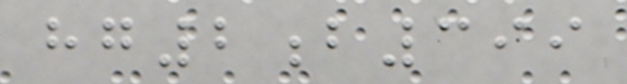hg2b399
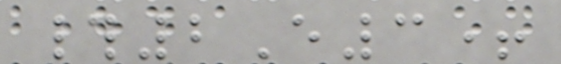#2E3+
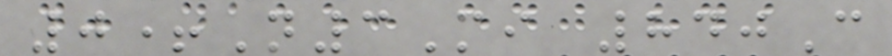0+N3Mi 840C
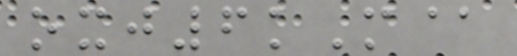oxj6kM@
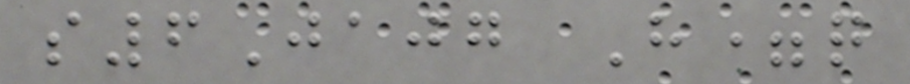s6Jajg H=q
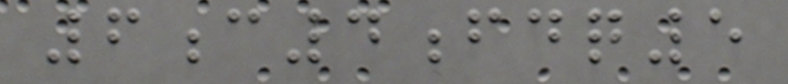6c4fdq5
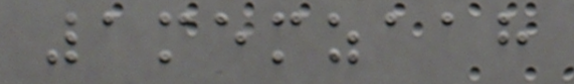1memzaah
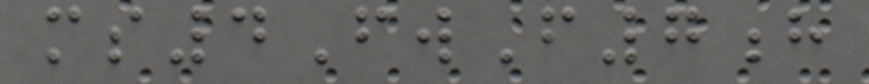ms4FwF7h
